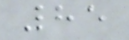85
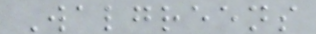Walgreens
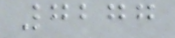7277
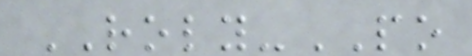ROLY-PO
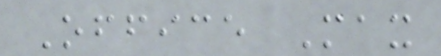Office Max
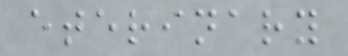eterinary
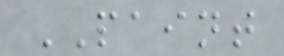PAINT
